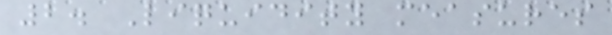2. Liquidity measures
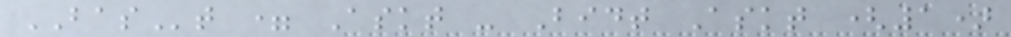BASt = Askt - Bidt Askt (1)
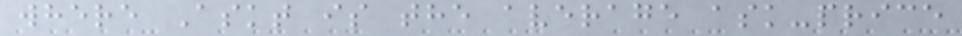where Askt is the average ask-price
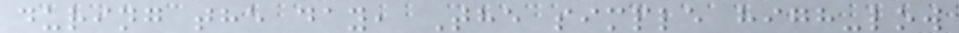during the day, The simple high-low
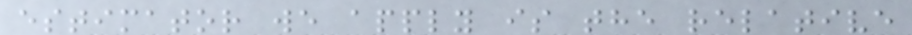estimator we apply is the relative
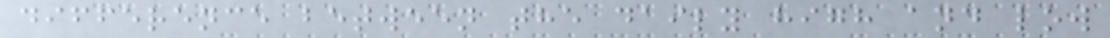difference between the daily high and low
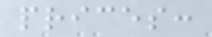prices:
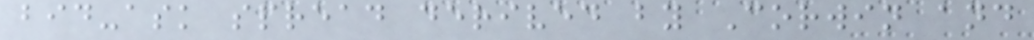bid-ask spread derived by Corwin and
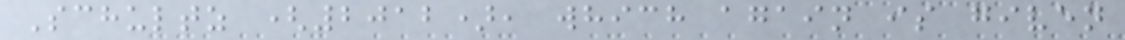Schultz (2012), which again is given
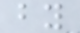by
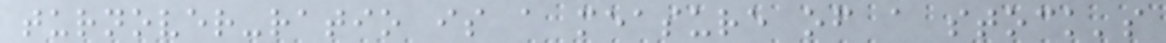turnover-ratio is a measure of a stock's
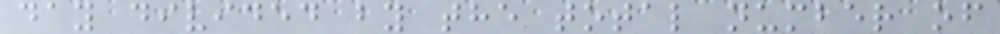day divided by the total number of
